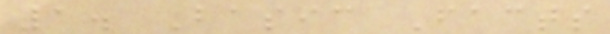1. Basic Facts
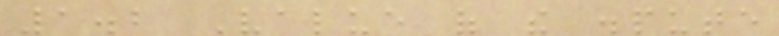1.2 Value of the dispute
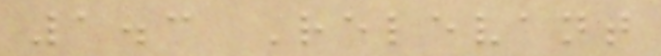1.3 Relevant
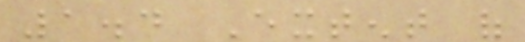1.4 Extent of
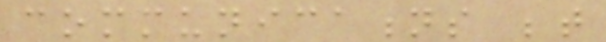communications between
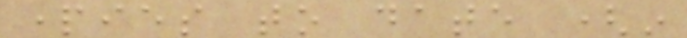parties to date (in
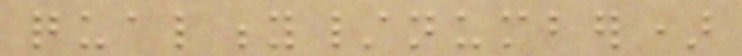quality/number)
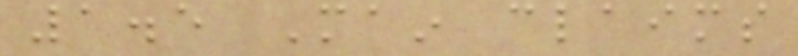1.5 Main claims
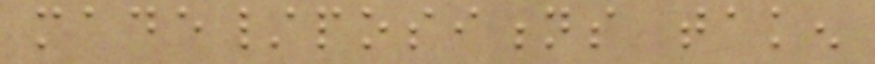made/positions taken
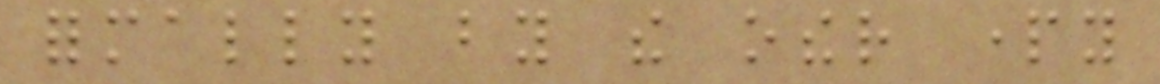formally by the other party
